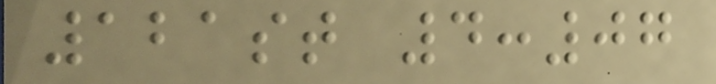121st 4:07
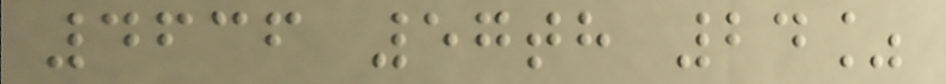4636 57th 24%
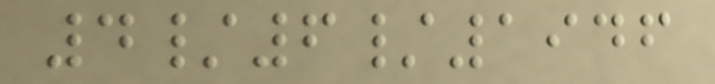4/6/1946
